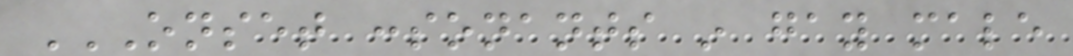ONSET CONSONANTS IN GAY MALE
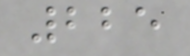225
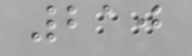210
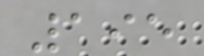195
